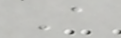A
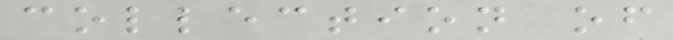collection of
